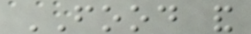FOOD and
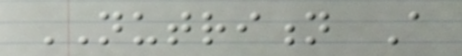NUTRITION A
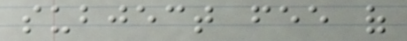subject fee of
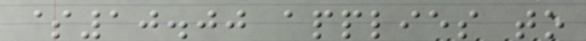$10.00 applies to
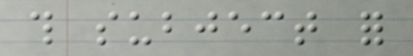this subject for
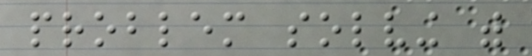problem solving with
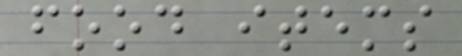food items
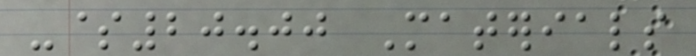-$20.00 Materials
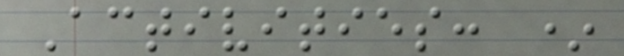Activities: *
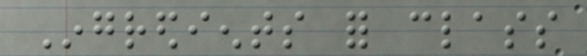Ingredients for class
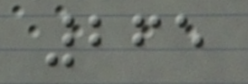265
